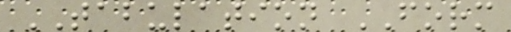TABULATION FORM
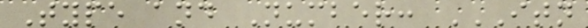Type and Number: ITN
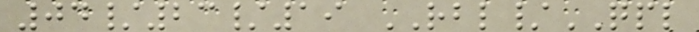04/23/19 RBL/QPL
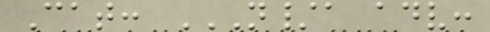Cat: N/A ADV:
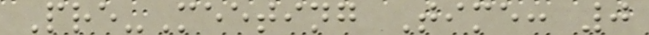Pre-Meeting Time: 0
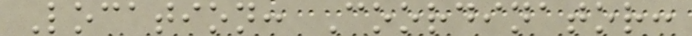Location: Coordinator:
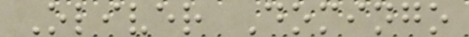Oliver Domingo
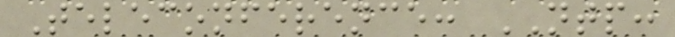Teleconference: NTP:
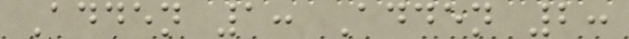Adden 1: Adden 2:
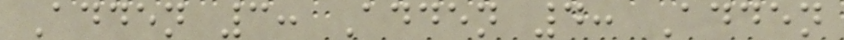Adden 3: Adden 4: Adden
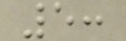5:
